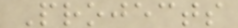Projects
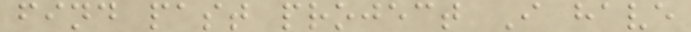find past project I have
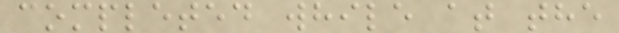completed while at the
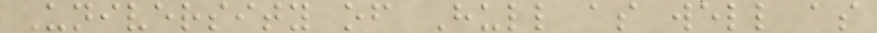University of Hull as well as
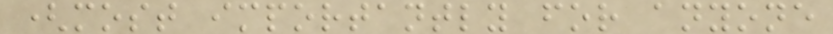(most importantly for anyone
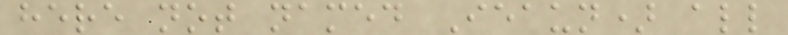here not named Ieaun) all
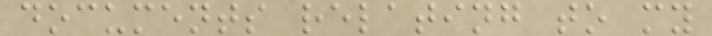documents relating to my
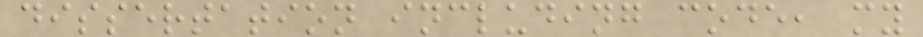dissertation including code, my
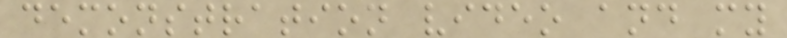demonstration video and my
